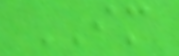IM
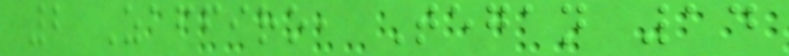2 Zaffiro, Tegan 14
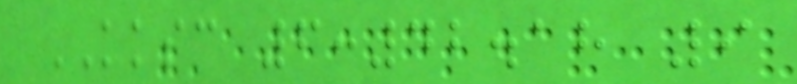KKSC 6:42.18 9
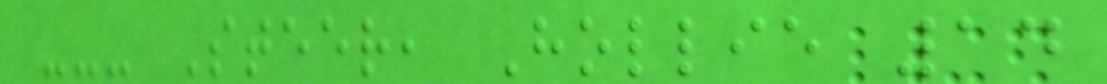--- Steer, Hollie 14
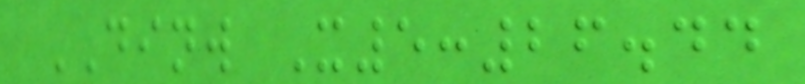DINW X5:26.44
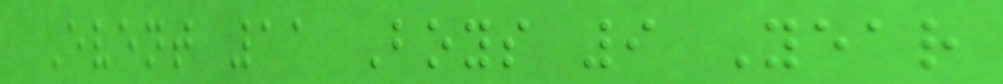Event 11 Boys 9 Year
